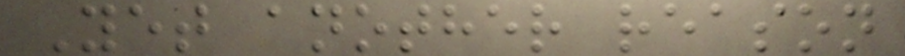Yet another reason
